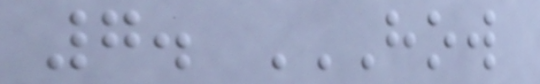7. HOW
